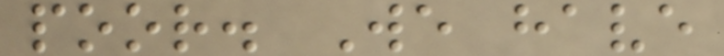poor. We have
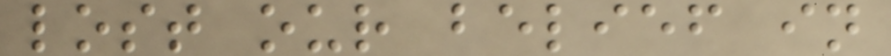lost our belief in
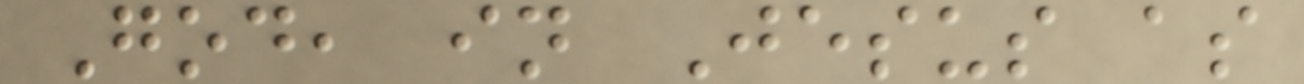God, in Jesus as
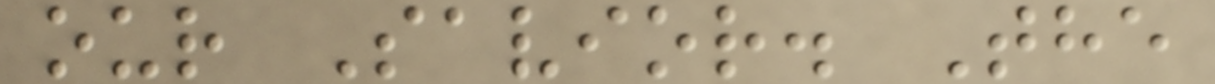our Savior. The
